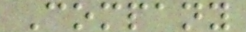Company
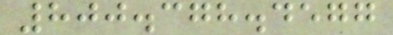800.378.4577
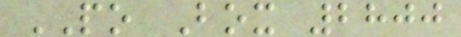PO Box 2800
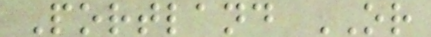Portland OR
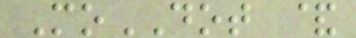MoDOT &
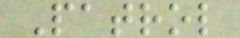Patrol
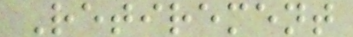Retirement
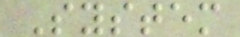System
